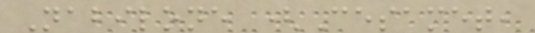Nabilone (Cesamet,
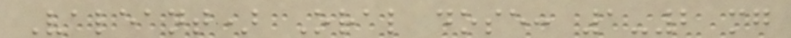Valeant) Oral dose: 1-2 mg
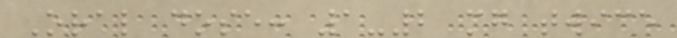Oral dose: 1-2 mg twice
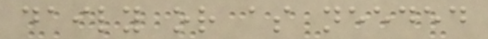daily or as needed
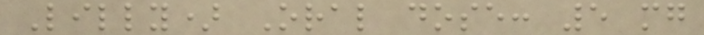Lilly) Oral dose: 5 mg
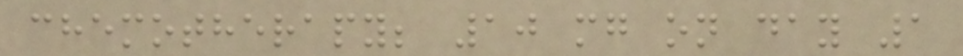chemotherapy; 10 mg on day 1
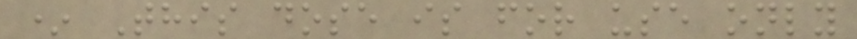* This dose is for use only
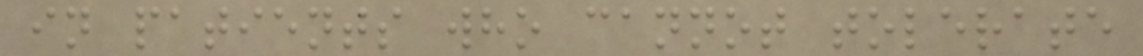in patients who cannot tolerate
